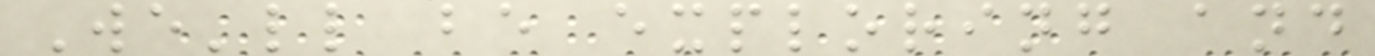We'll be exploring and
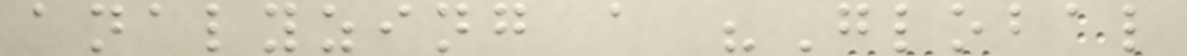analyzing a "Global
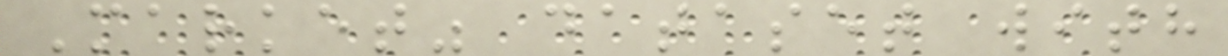Market" dataset with
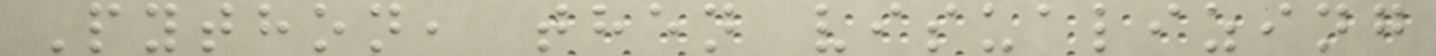Python, then visualizing
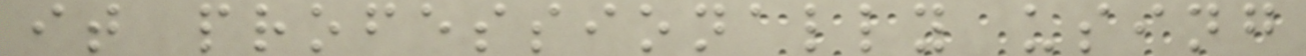it professionally using
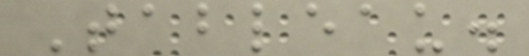Tableau.
